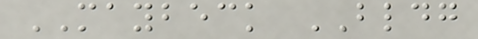MAYBECK BLDG
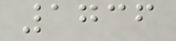1736
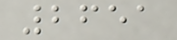2651
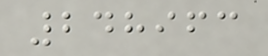248963
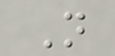N
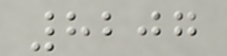8207
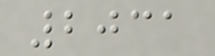2031
